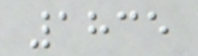1835
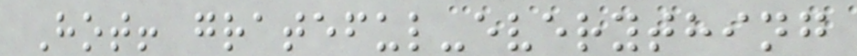Hot! grateful-everything
